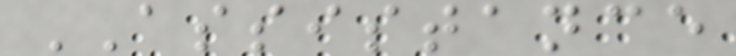ASSISTANCE
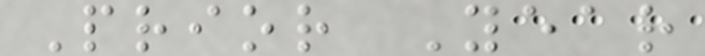Prior Year
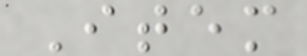Item
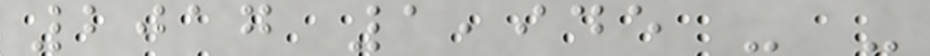2017 1,945 - -
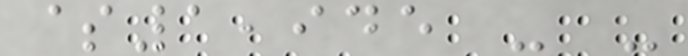$1,945 - -
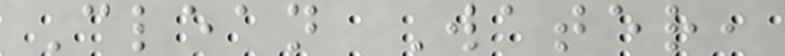Clean Water,
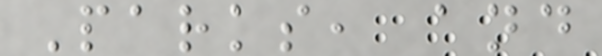Parks, and
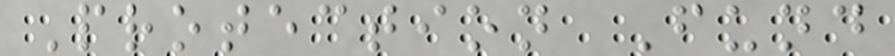Protection Fund
